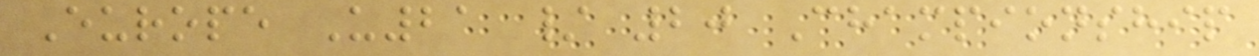Europe U21 / 20 Championship
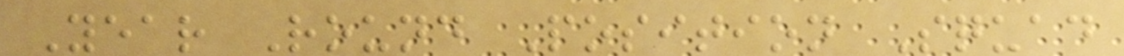Year Round Position Squad
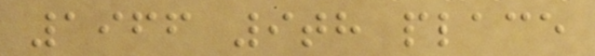1966 9th place
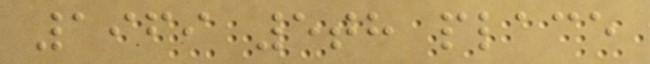1969 5th place
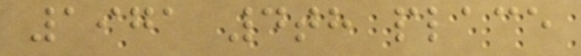1971 4th place
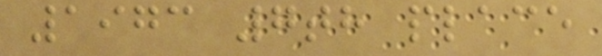1973 7th place
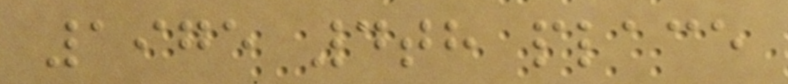1975 4th place
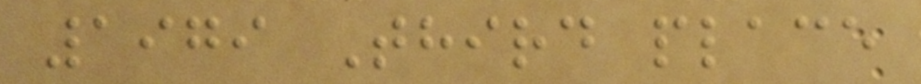1979 Third place
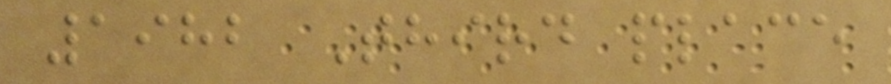1982 Third place
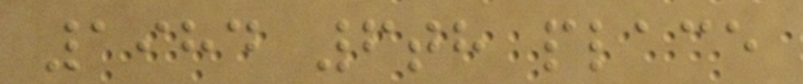1984 6th place
